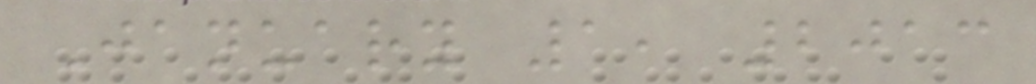January 1, 2013
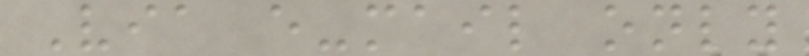Via e-mail only
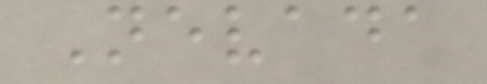Nevada
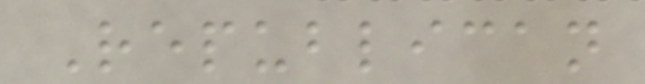Republican
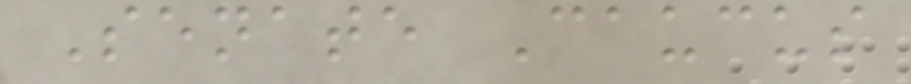Senate Caucus
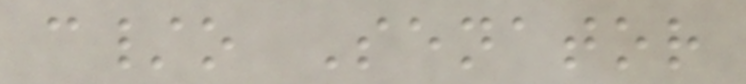c/o Senator
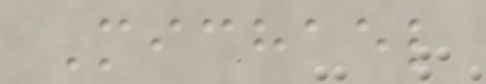Michael
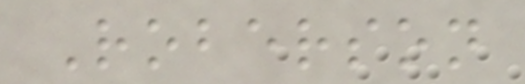Roberson
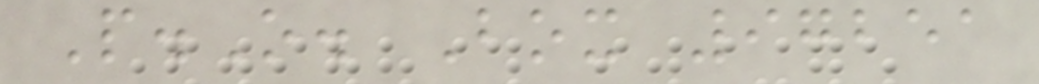P.O. Box 97251
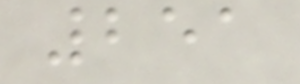251
